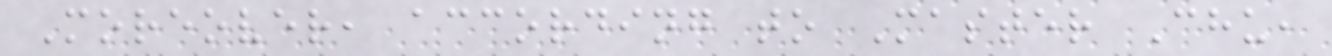Moreover, according to Master Chu,
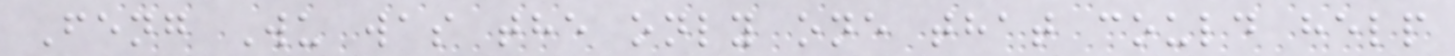Feng Wu was the only one that could help
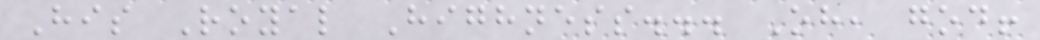His Royal Highness... Oh, god!
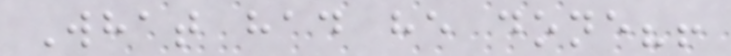What had he done?!
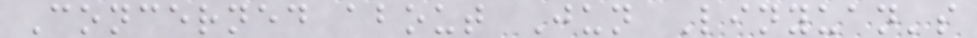Concerned about Jun Linyuan's
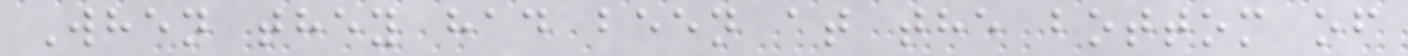When they had been at the bottom of
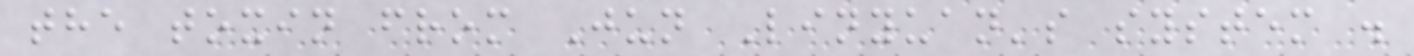the toxin from Jun Linyuan's system .
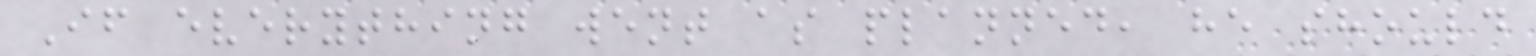If everything went as planned, he should
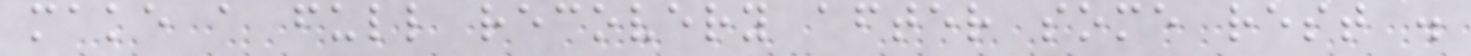make a full recovery after some rest .
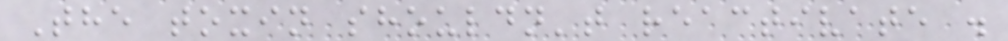The toxin shouldn't reactivate .
